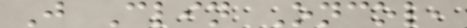J Clin Oncol,
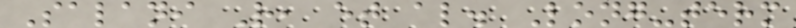Salani R, et al. Long-term
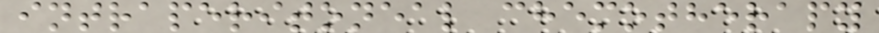intraperitoneal chemotherapy
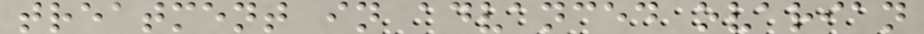treatment in advanced ovarian
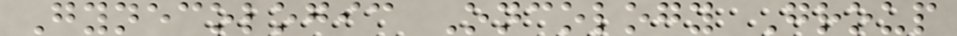Gynecologic Oncology Group
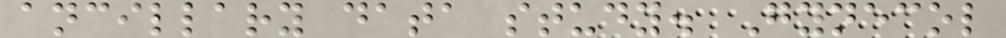ancillary data study. Gynecol
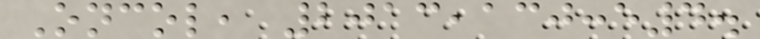Oncol, 2013,130:e4.
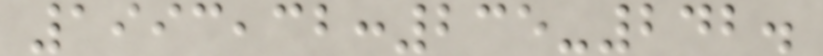1993,32:235-242.
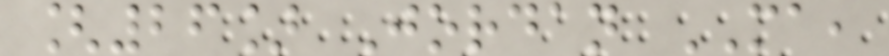[26] Jordan MA,
